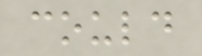could
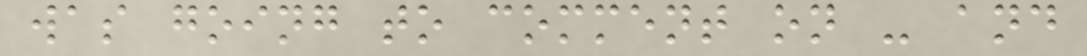was going to comment on - and
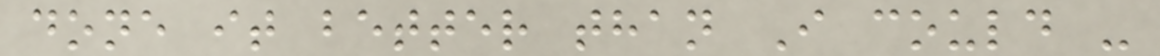done it better than I could -
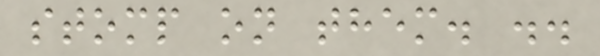stomp on them. ..
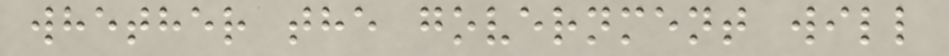whether the government will
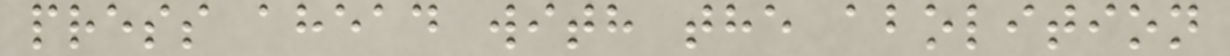press ahead with the abolition
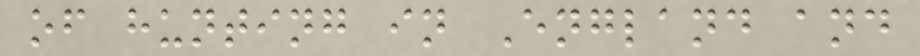of hunting in England and
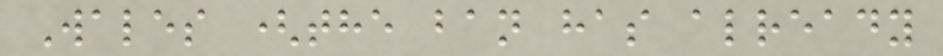Wales (the ban has already
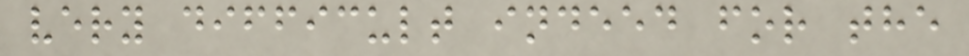very difficult indeed for the
